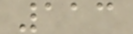113
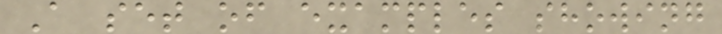A set of examples showing
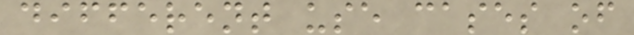different use cases of
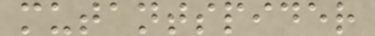mutantspider
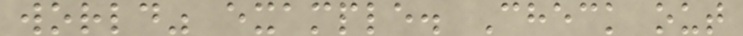world" example. Check out
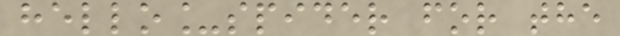hello_spider for the
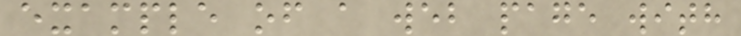example of a web page with
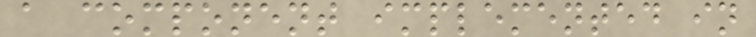a component implemented in
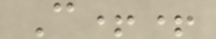C++
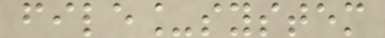file_system
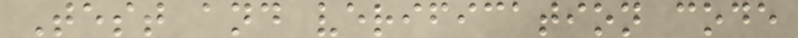Test and verification code
